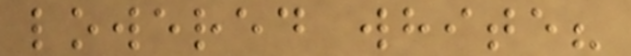lowered white?
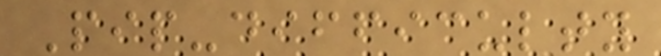Pip-difficulty
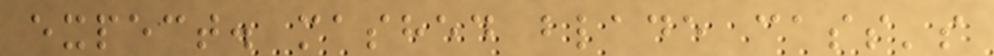expect. mashed blade cass's
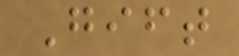Gift
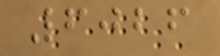6026
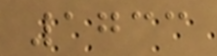1733
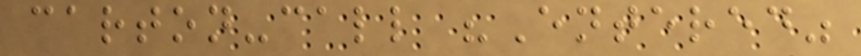carton-call "Entered"
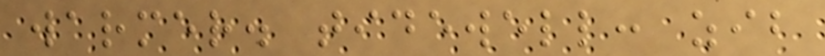warmer. tidewell: zib
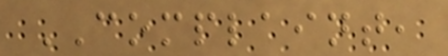COMPLAINT,
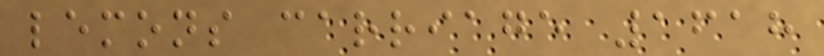lemons carriage 1618
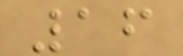16
